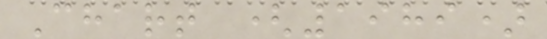Chart (1989)
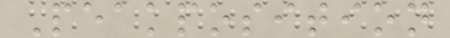Peakposition
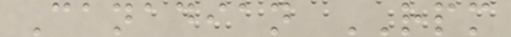Canadian RPM
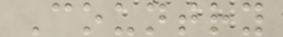Country
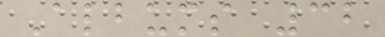Albums 32
